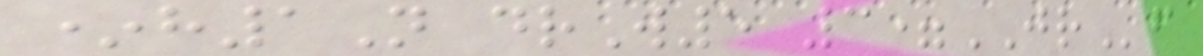*h1N drW5 3=JRf
